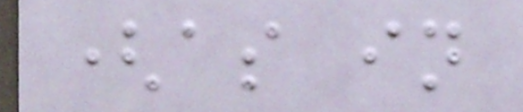(as in
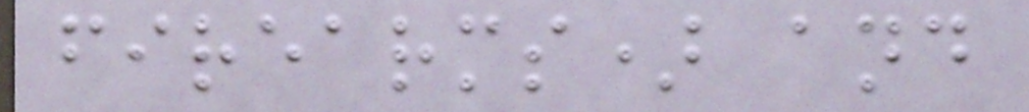firearms) and
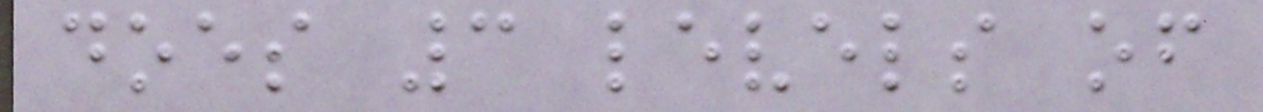does 3 levels of
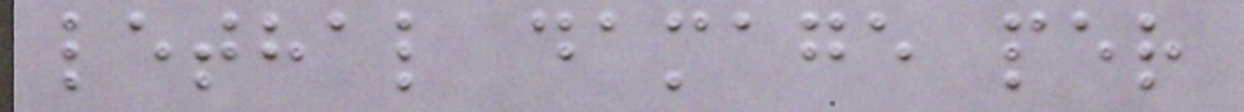lethal damage per
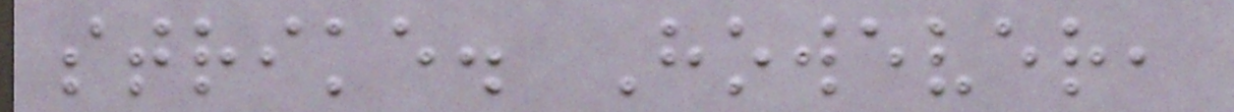strike. However,
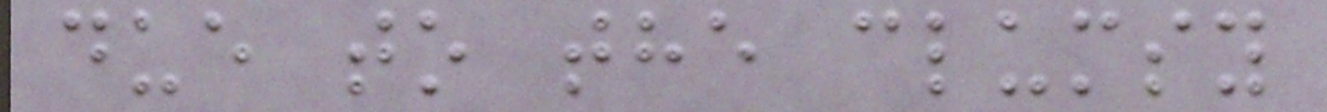due to the clumsy
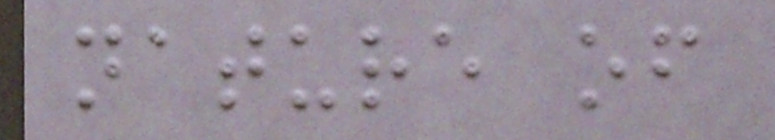nature of
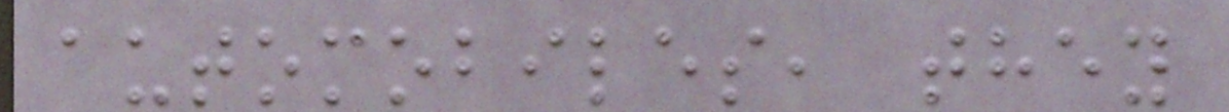automobiles, they
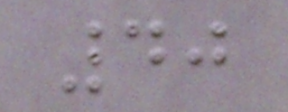40
